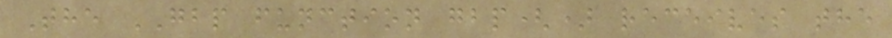The GBP function gbp() receives the
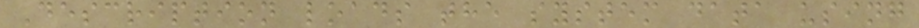Description loads the system data using
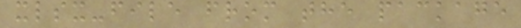xlsx-file from the package
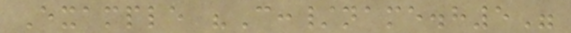Example "C:/name.h5"
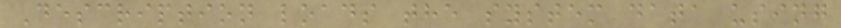Description loads the system data using
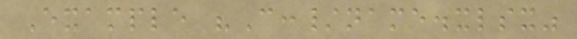Example "C:/name.xlsx"
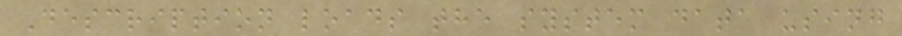Description loads the system data using
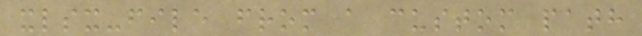xlsx-file from a custom path
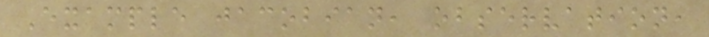Example jacobian, observation,
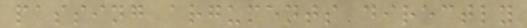passing arguments directly
